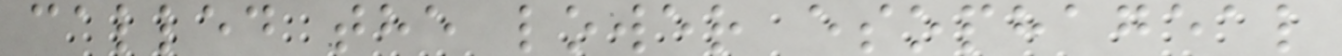called the lower esophageal
